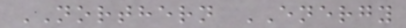NORTHERN ENERGY
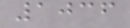1036
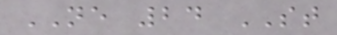NE 24 ST
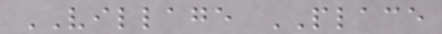VILLAGE PLACE
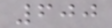600
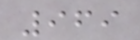969
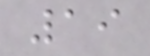19
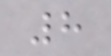8
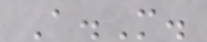A.M.
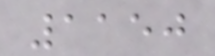1150
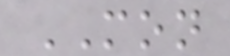MON
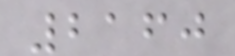2160
